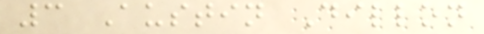3 Austin Dillon
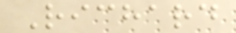Richard
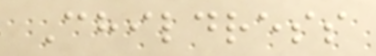Childress
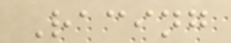Racing
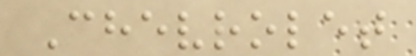Chevrolet
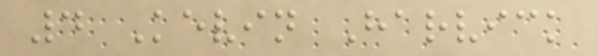4 Kevin Harvick
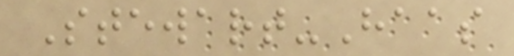Stewart-Haas
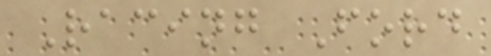Racing Ford
